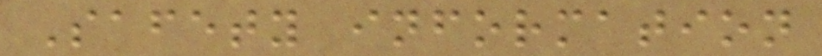Safety information
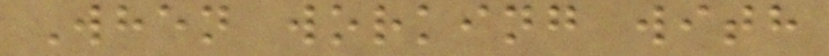When working with
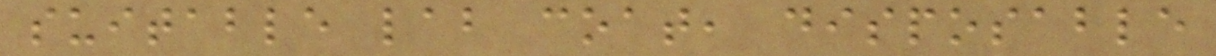suitable lab coat, disposable
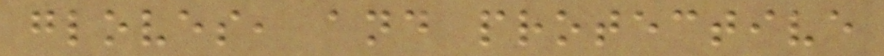gloves, and protective
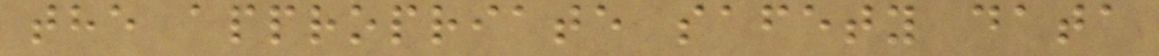the appropriate safety data
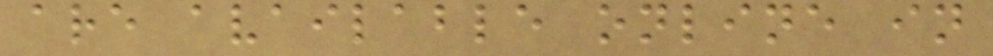are available online in
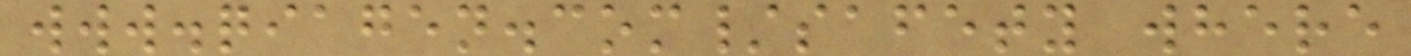www.qiagen.com/safety where
